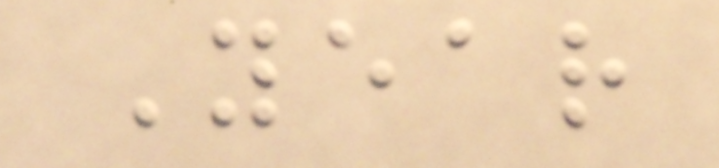Year
